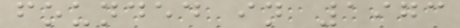founded in 1973
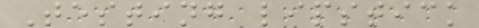Testing lipstick
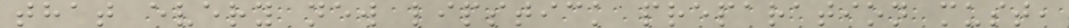that every new lipstick preparation must,
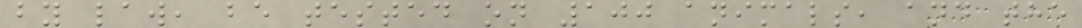by law, be tested on 100 animals, and the
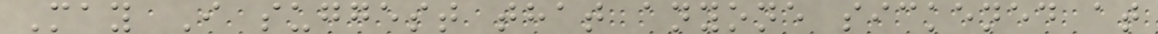May I suggest that anyone sickened at
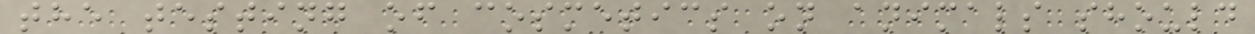the testing of cosmetics on animals should
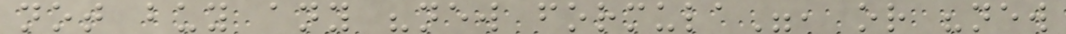not buy any "new formula", or "new
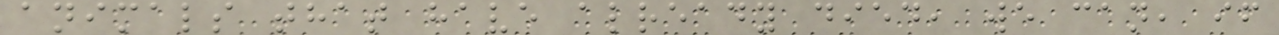animals that have already died, we can, if
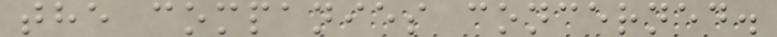the companies concerned.
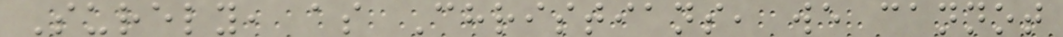Surely, as Christians, we cannot
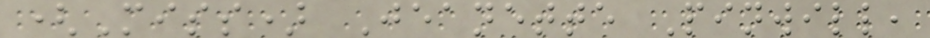(Miss) Jeanette Pinwill,
